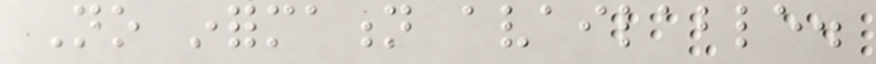No information available.
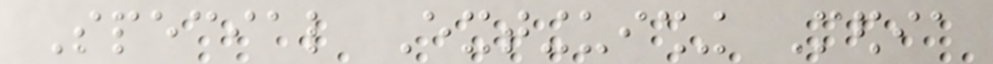Special Extinguishing Media
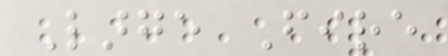Large Fire
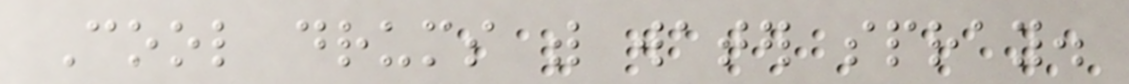Cool drums with water spray.
